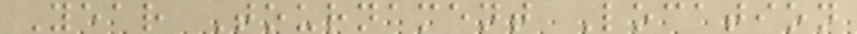Year Tournament Location
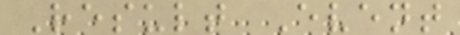Result Event
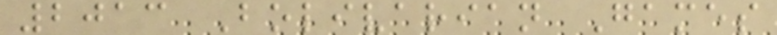2013 Bolivarian Games
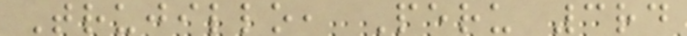Trujillo, Peru 3rd
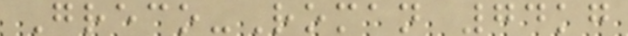Greco-Roman 74kg
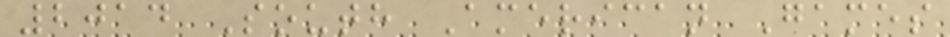2014 South American Games
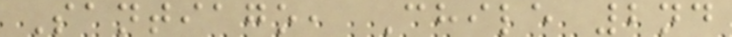Santiago, Chile 2nd
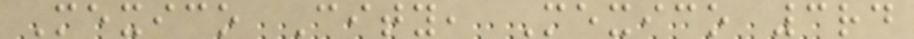Mexico City, Mexico 3rd
